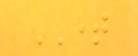TIME
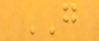GO
